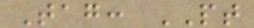Tag: PT
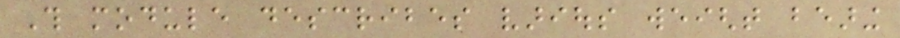This module describes various weight bearing
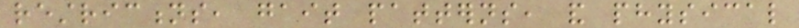restrictions, gait patterns, and physical
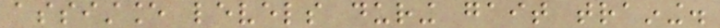assistance levels during gait training.
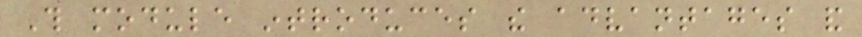This module introduces the advantages and
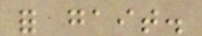for gait.
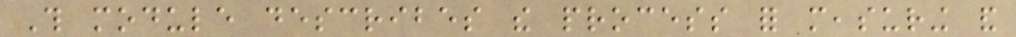This module describes the process for measuring and
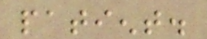patient.
